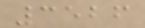3526
